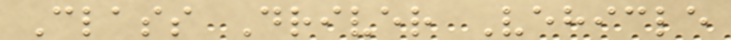Class Driver Vehicle
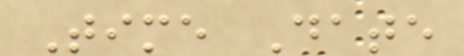Time Date
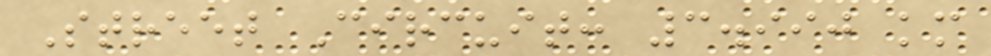Street Circuit: 3.990 km
